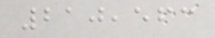210,563
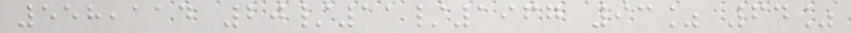558,114 20/11/1967 93% 64%
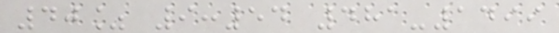40% 9:54 481-1499
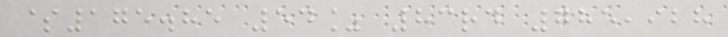$175.85 54% 83rd 785,928
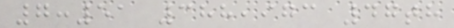7:51 388,973 47th
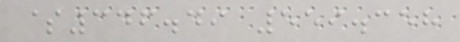$346.49 559.358
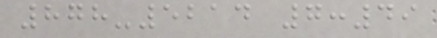878-5214 7:49
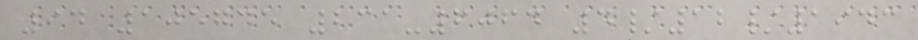94 105745 231-6064 4/12/1943
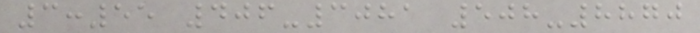3:55 406-3081 508-8870
